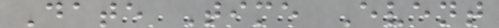Date Time Event
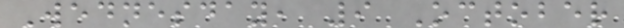Wednesday, 9 October
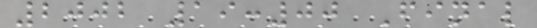2002 19:00 Final
